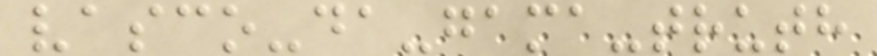vasco-da-gama-truth
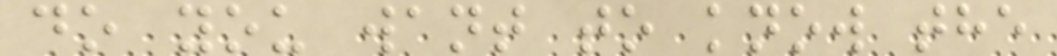do you want to know the
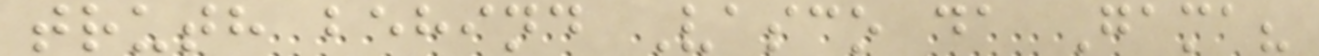truth behind Vasco da Gama?
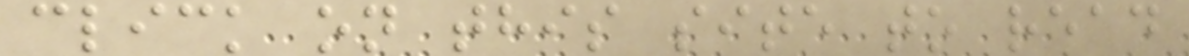click on this site to read
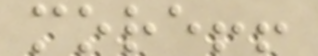more!!
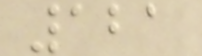121
